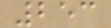253
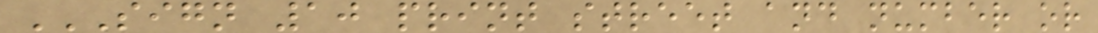SIGN 10 PRINT STREET AND NUMBER OR
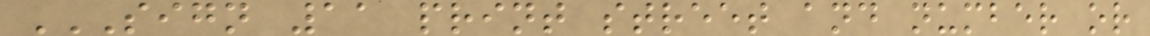SIGN 11 PRINT STREET AND NUMBER OR
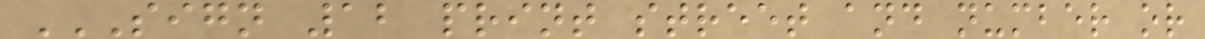SIGN 12 PRINT STREET AND NUMBER OR
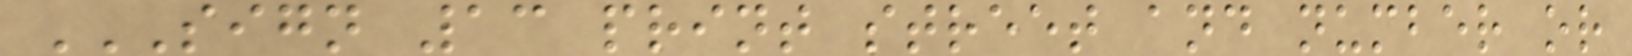SIGN 13 PRINT STREET AND NUMBER OR
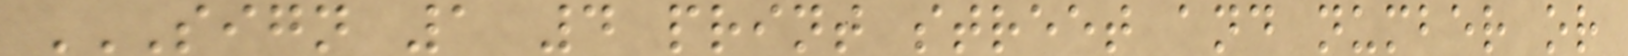SIGN 1 4 PRINT STREET AND NUMBER OR
